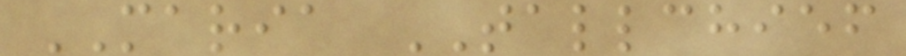MARIA TALLCHIEF
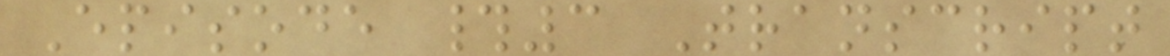Episode #3 Transcript
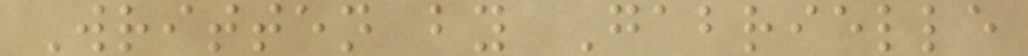Written by Gabrielle
